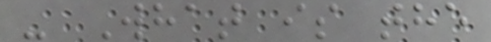- What is the
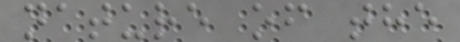nature of the
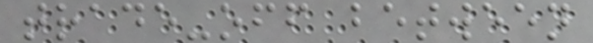trade-off between
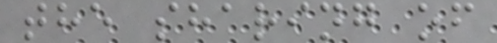the sharing of
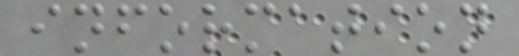information
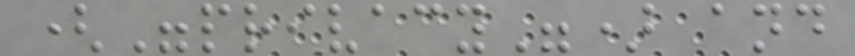("privacy") and
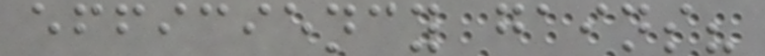efficiency gains?
